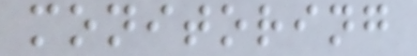monitoring
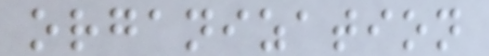organization
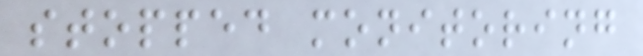stopped monitoring
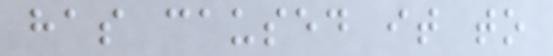has caused it to
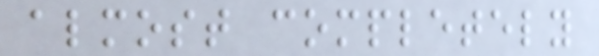almost completely
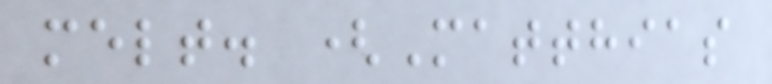melt. (Matthias
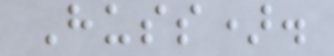Huss).
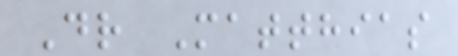Dr Matthias
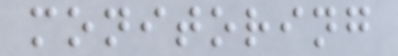monitoring
